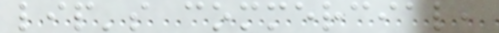lip's commercial,
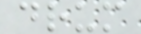drum
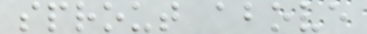sprout above
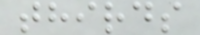thirds
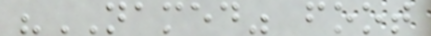"NAMED" foot
